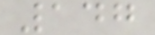147
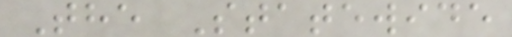The Statewide
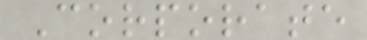Corporate
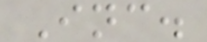Inc.
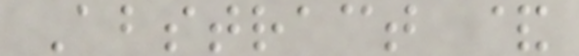Abstract &
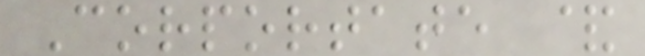Corportate &
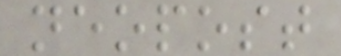neopost
